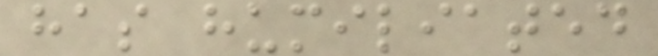has humiliated
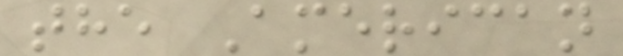the American
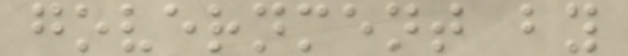government by
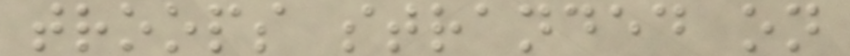troops stranded on
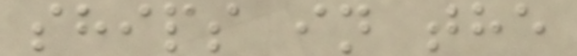ships in the
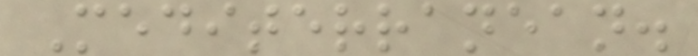Mediterranean.
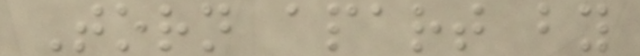Torn apart by
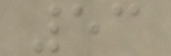53
